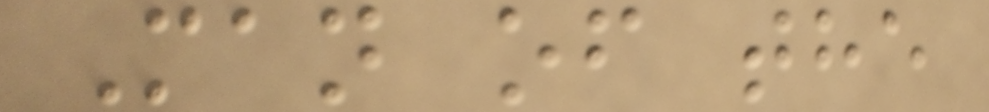Man of the
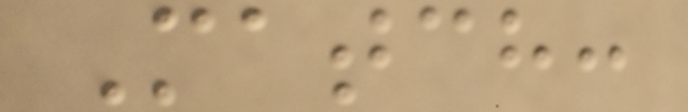Match:
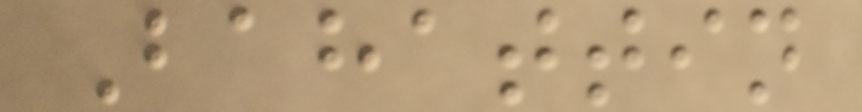Bahattin
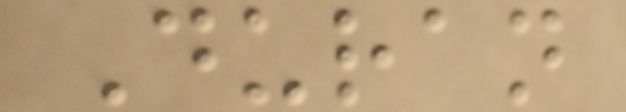Duran
